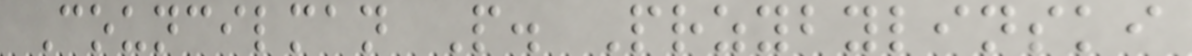Councilman P. Przybylinski
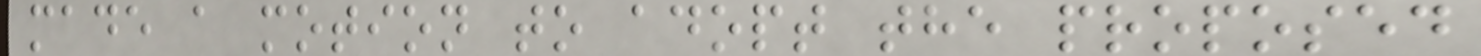made a motion to adopt the proposed
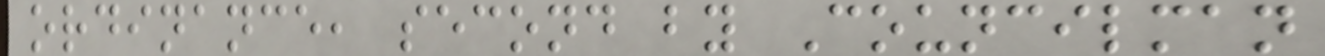ordinance, second by Councilman
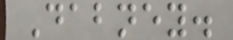Dabney.
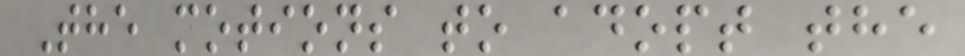The motions to adopt the
